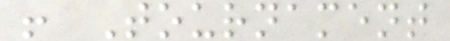! Tournament
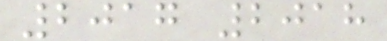2017 2018
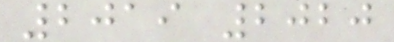2019 2020
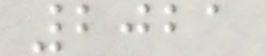2021
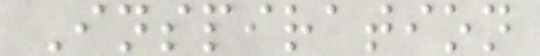Inspiration
